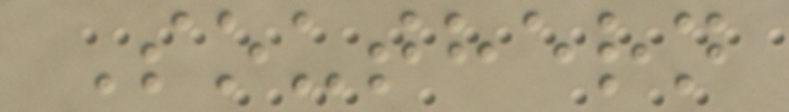Southern
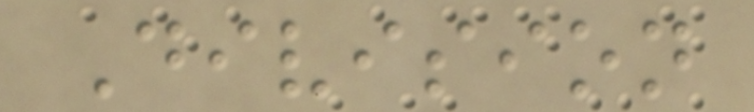Division
